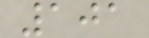101
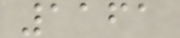1161
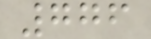776
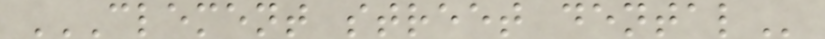CLEMENT STREET DENTAL
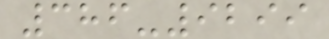386-9299
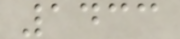1433
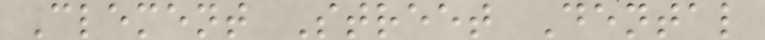Clement Street Dental
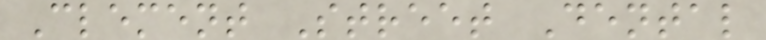Clement Street Dental
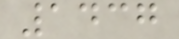1437
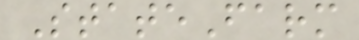StateFarm
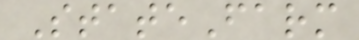StateFarm
